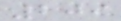209
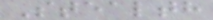Stealth
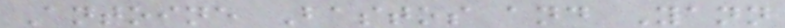Antoine Bastos and Yann
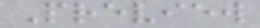Preview
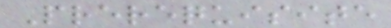Prerequisite
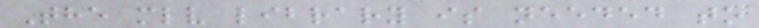The mlv library is needed to
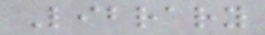Library
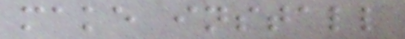make install
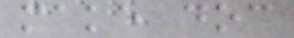make doc
